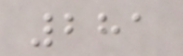281
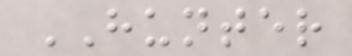HUNTER
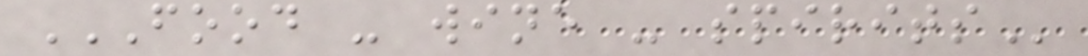FOOD - WINE - SPIRITS
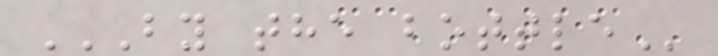BY THE BOTTLE
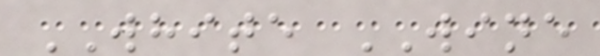WHITE WINE
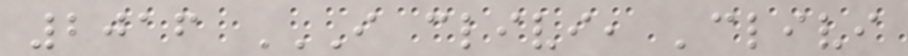2016 I CLIVI, 'CLIVI
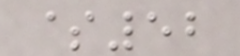$52
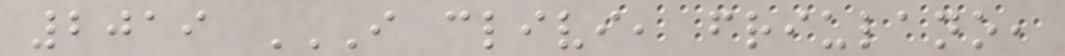2019 I CLIVI, FRIULANO,
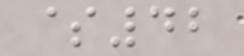$42
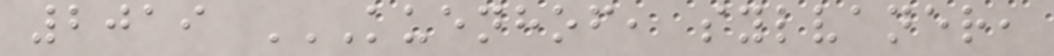2019 KUENHOF, SYLVANER,
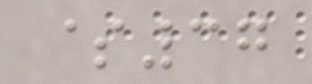$37
